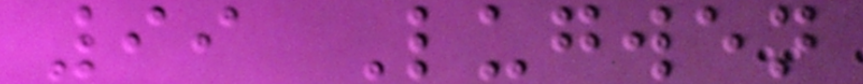99 Lugwen
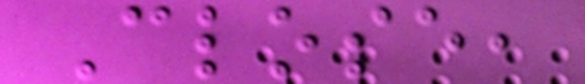Close,
